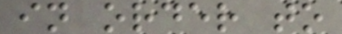in order to
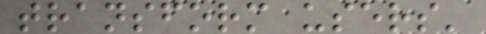transform users'
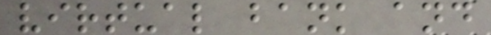virtual bank and
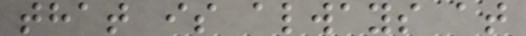that is always at
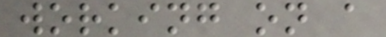working on a
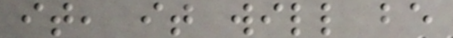it, it will be
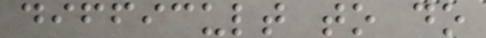difficult to do
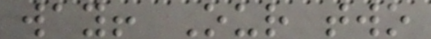way! Our two
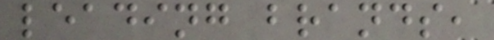leading brands,
